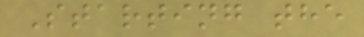Starting the
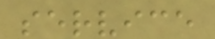service
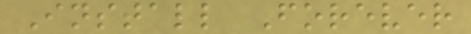Install Forever
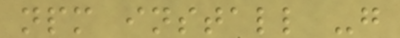npm install -g
